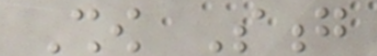Show Song
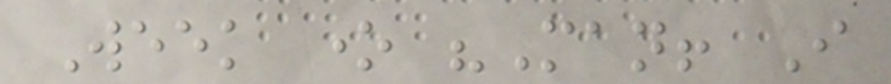Week one "Man! I
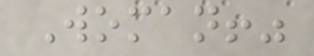Woman!"
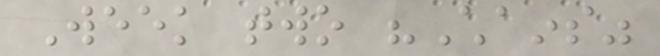Week two "Chains"
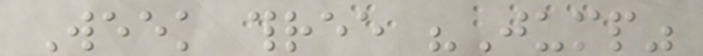Week three "Jump"
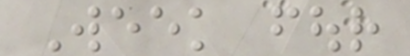Week four
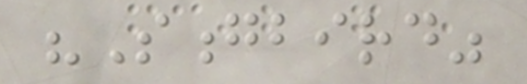"Songbird"
